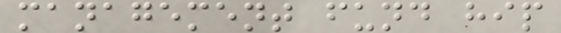management fund hip
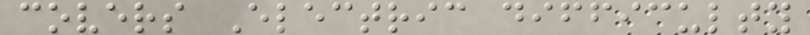covers Electric difficulty
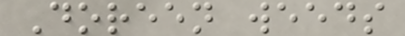Doreen weeds
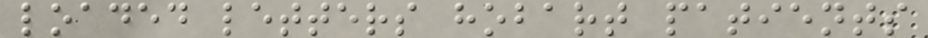loaded letters hobart patients
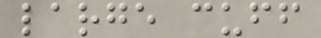large cuff
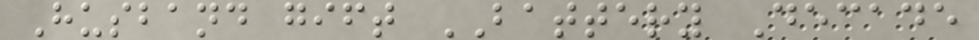Husband gift BATTERY Decade
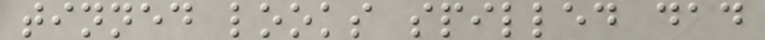tinned looks spilled dad
